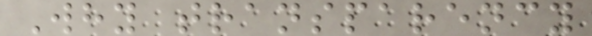Why transparency
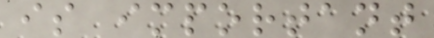is important
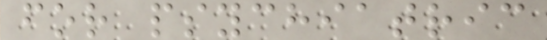for psychiatric
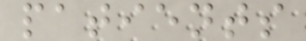patients
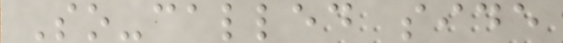So-called side
